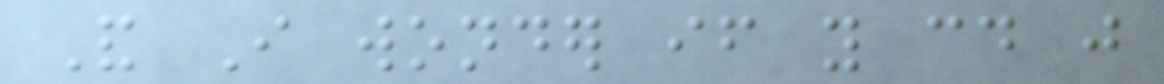And I wonder if you could just
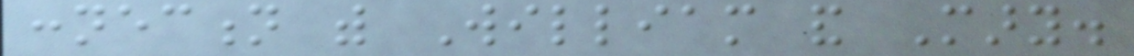connection with William and Mary.
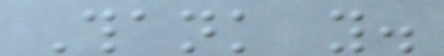Thank you.
